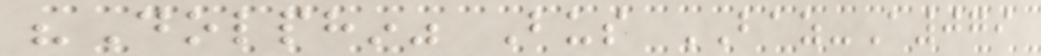"Dolphin" Bus BAZ-A079
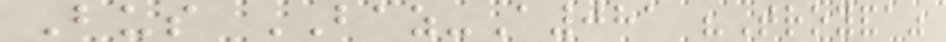Bus BAZ-A081 "Troyanda"
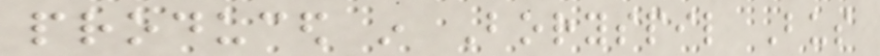produced in Boryspil Bus
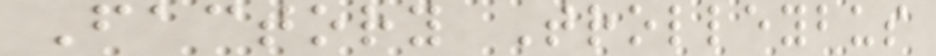Factory Trolleybus
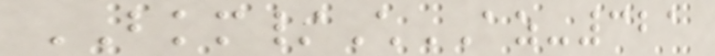BKM/ChAZ-321
